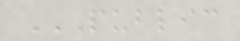PUBLIC
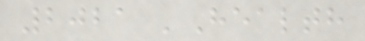2021 'Health
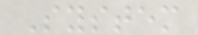System
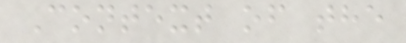Context of the
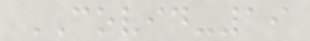COVID-19
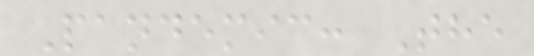Pandemic: The
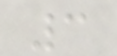3
